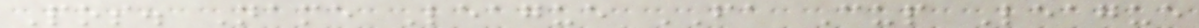Pos. Name League FA Cup League
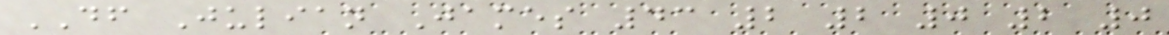DF Julian James 43 2 2 0 2 0
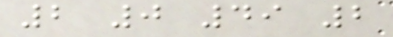2 0 49 2
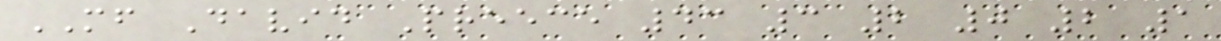MF David Preece 43 3 2 0 2 1
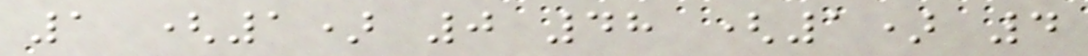1 (1) 0 48 (1) 4
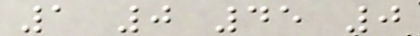1 0 45 0
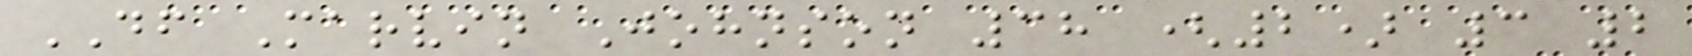DF Marvin Johnson 38 (2) 3 2
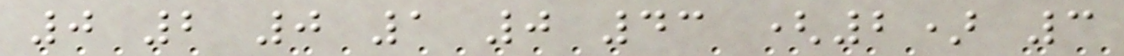0 2 0 1 0 43 (2) 3
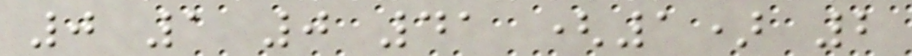0 1 0 41 (1) 2
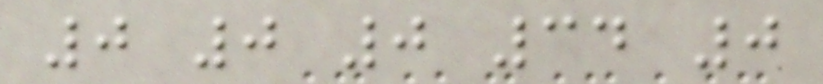0 0 0 34 0
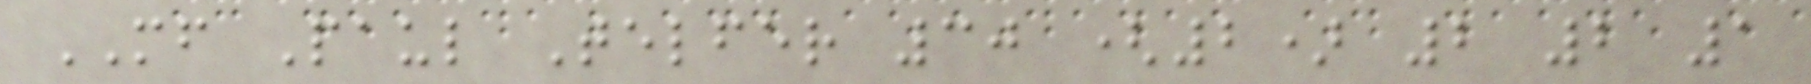MF Paul Telfer 30 (2) 2 2 1
